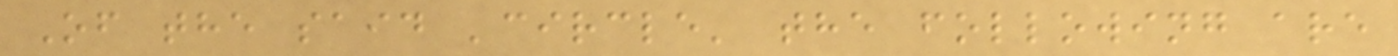Of the said 'circle' the following are
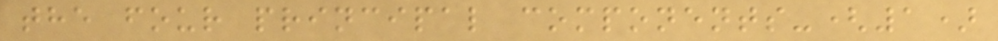the four principal components-(1)
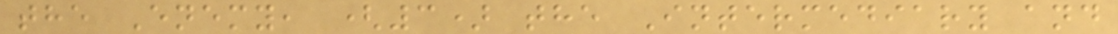the Enemy, (3) the Intermediary and
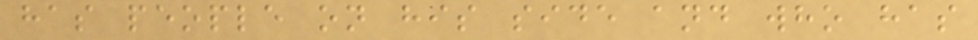has people on his side and who has
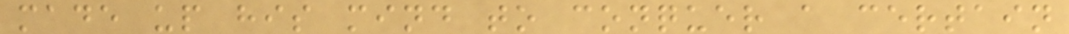made up his mind to conquer a certain
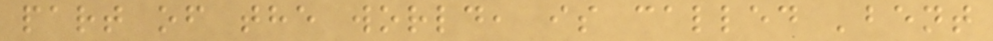part of the world, is called 'bent
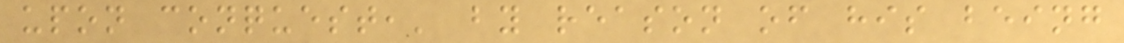upon conquest,' by reason of his being
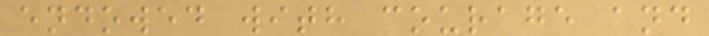endowed with courage and
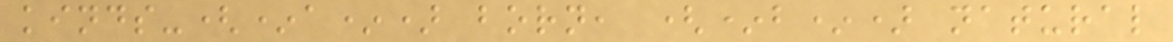kinds-(*a*) born, (*b*) natural
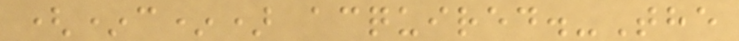(*c*) acquired.-The
